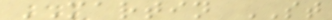MARTIN ST
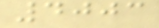4003
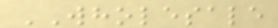WHOLESALE
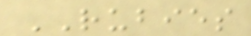RUBIES
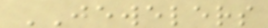JEWELERS
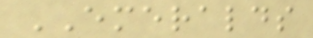EMERALDS
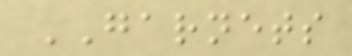GARNETS
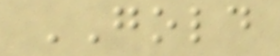GOLD
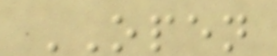OPEN
